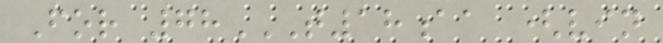For 78T18AA (VIN
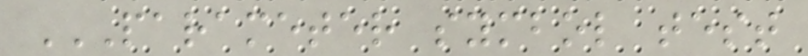PARAMETER SYMBOL TEST
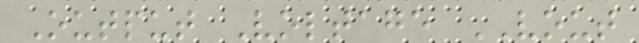Output Voltage VOUT
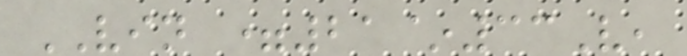VIN =21~33V,
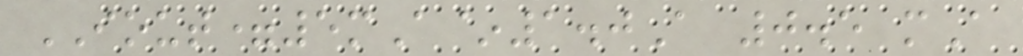IOUT=5mA~1.0A 0.5 mA
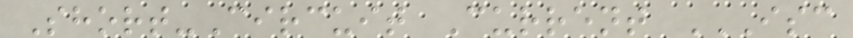Short-Circuit Current ISC
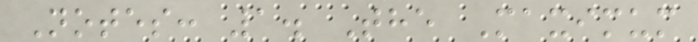Notes: 1. The Maximum
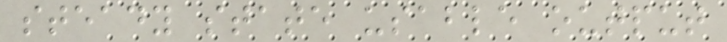steady state usable output
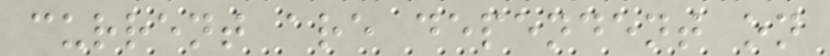current are dependent on
